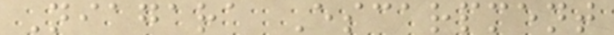Niagara Escarpment
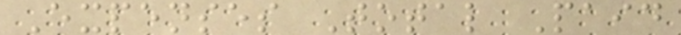Expenses Total Paid
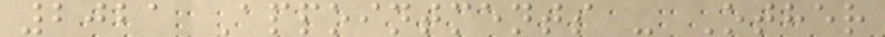2021 Appointments - Other
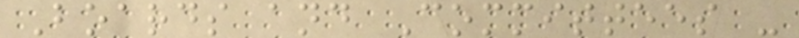Boards and Committees -
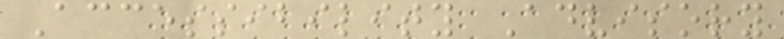Accessibility Advisory
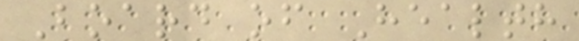Board of Health
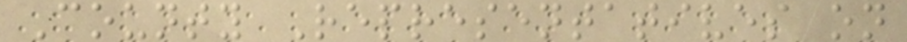County Representatives on
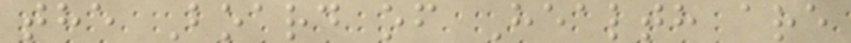the Board of Health are
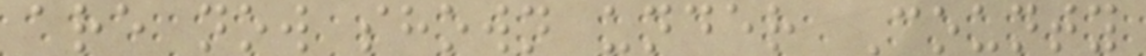are now shown under County
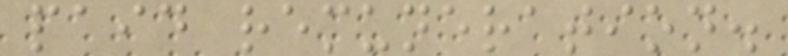paid remuneration.
